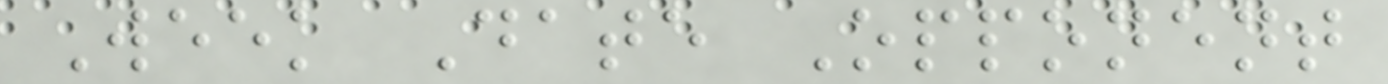Week Date Opponent
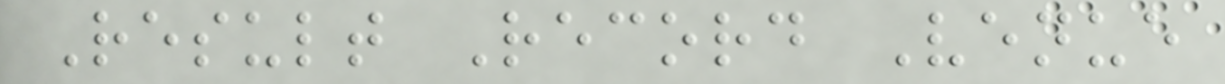Result Record Venue
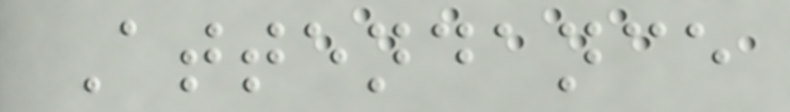Attendance
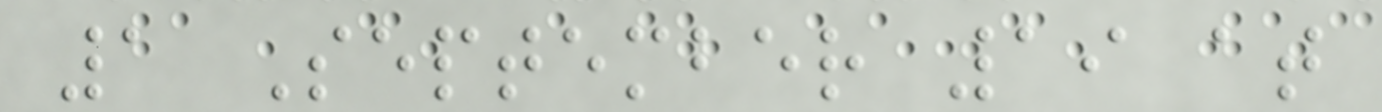1 September 19 at
